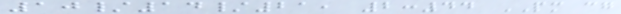10/14/21, 2:44 PM cg
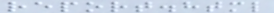report.html
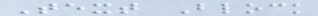Text Block
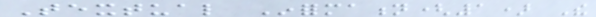Textual Information(1) The
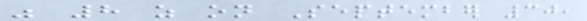was 8 as on September 30,
